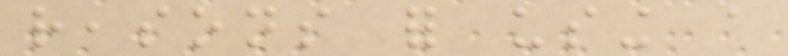reasons for using a
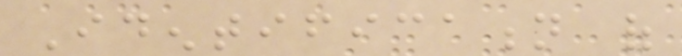Identification of
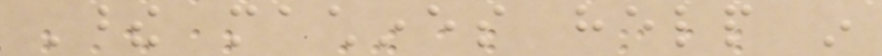These machines help in
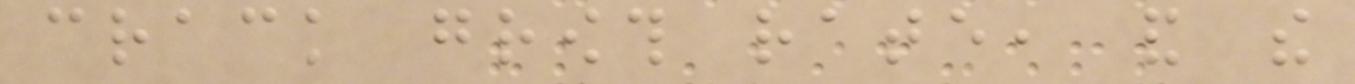crack growth rate, and the
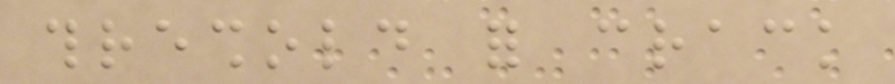threshold for crack
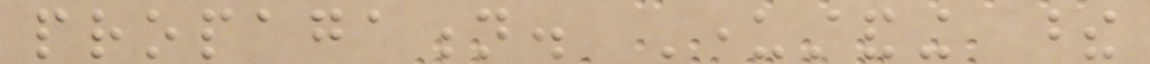propagation. Understanding these
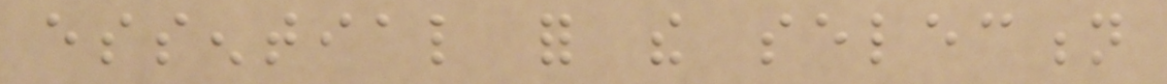essential for the selection
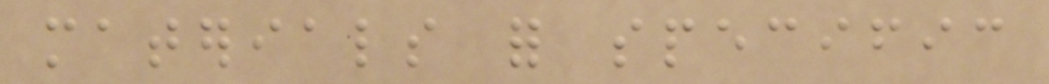materials for specific
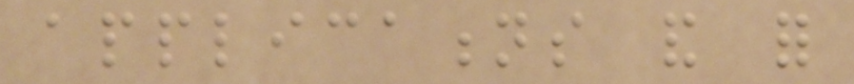applications and for
